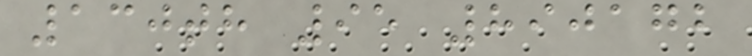130th 95 890172
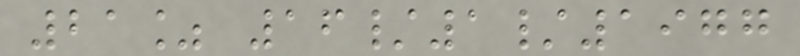21% 16/1/1977
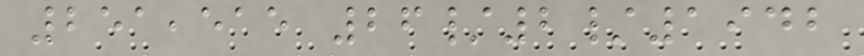251,515 26/2/1942
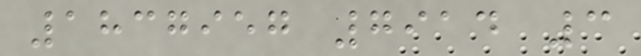1837957 7914 3
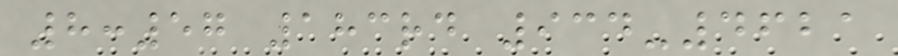8:57 183rd 934-4621
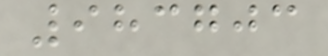983703
